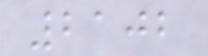2102
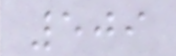509
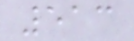513
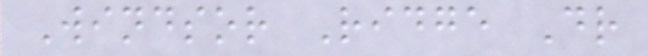Windsor Ridge Dr
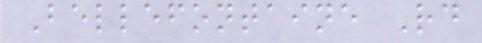Bellefontaine Rd
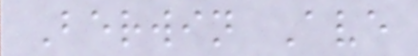Berwin Ave
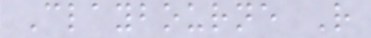Claybourne R
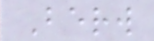Berw
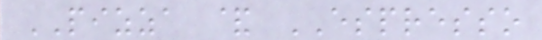PIZZA & ESPRESSO
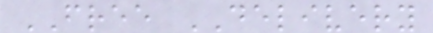FREE DELIVERY
